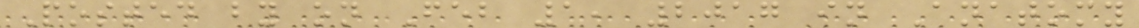Posted by on Feb 1, 2017 in Anatomy
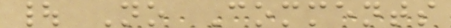| No Comments
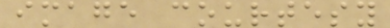image courtesy
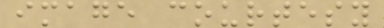image courtesy
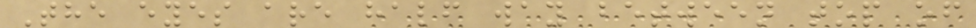The eyes are half way between top of
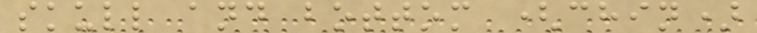skull and bottom (chin)
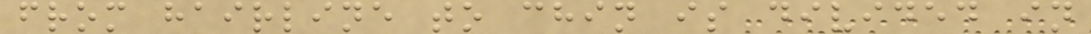from hairline to chin is divided in
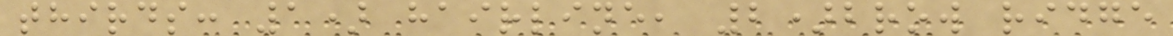thirds: 1) hairline, 2)brow ridge
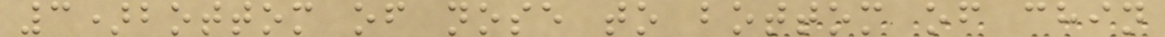3)bottom of nose to bottom of chin
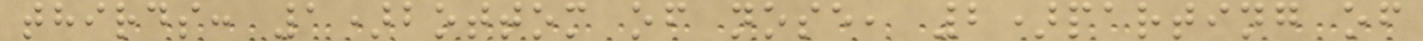thirds: 1)bottom of nose, 2)parting of
